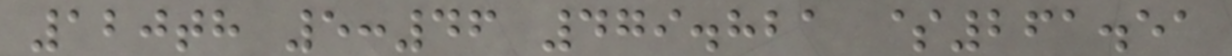120th 5:46 479.821 $261.51
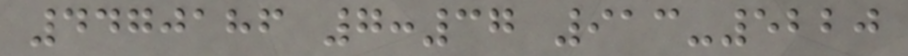4470186 7:37 913-5220
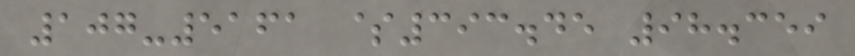107-5161 $393.45 98.359
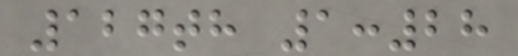127th 1:28
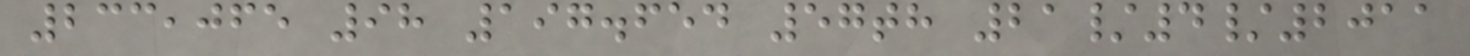233,065 98 197.654 57th 21/4/2011
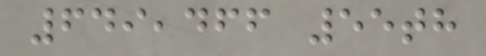649,466 55th
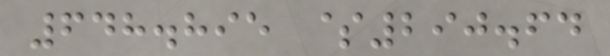648.895 $290.64
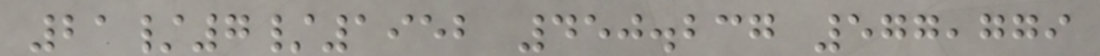21/7/1952 450.237 577,779
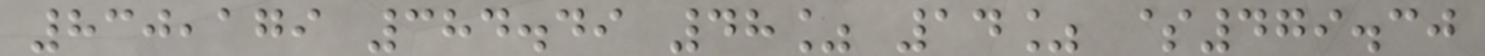830,179 384.49 48% 14% $479.30
